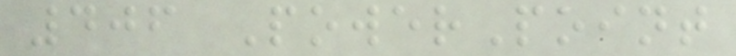406 PowerPoint
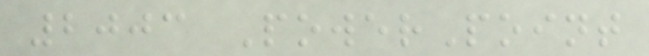2003 PowerPoint
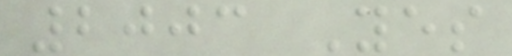2003 Yes
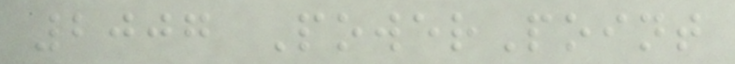2007 PowerPoint
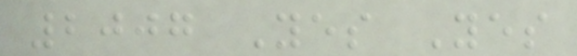2007 Yes Yes
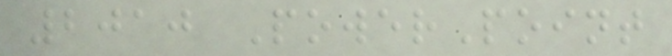2010 PowerPoint
